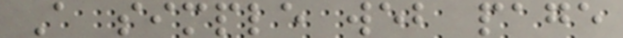A simple web page
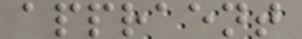appraent
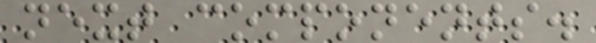next components.
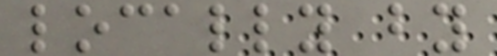locally by
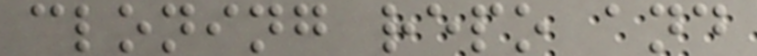cloning repo and
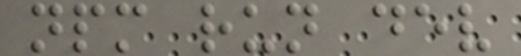npm run dev
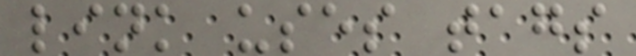link uses tags
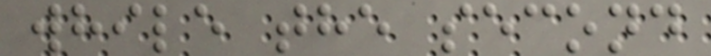while the second
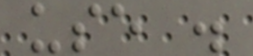use .
